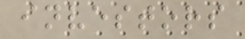investors
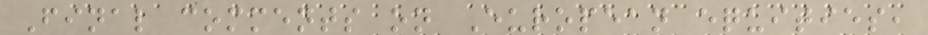Final comments on European equities,
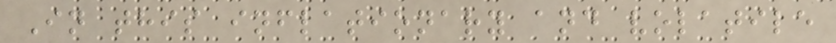In this inflationary and volatile
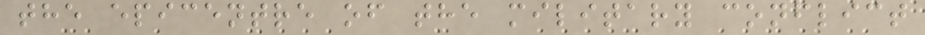the epicentre of the military conflict
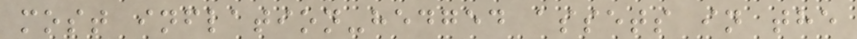most inflation-hedged assets in the
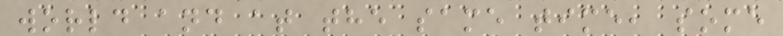world and at the same time, some
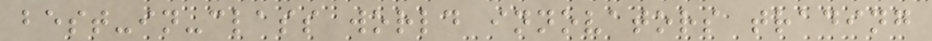best-in-class world innovators trading
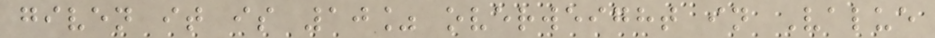given it is 10% overweight in Value
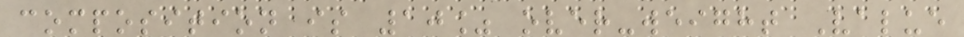composition is 10% over-weight Value
